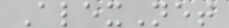AlexNet
